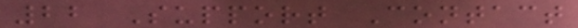22 Support Contact
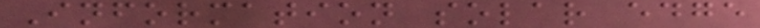Information solar edge
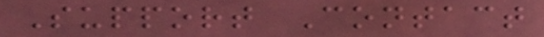Support Contact
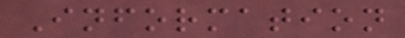Information
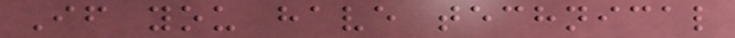If you have technical
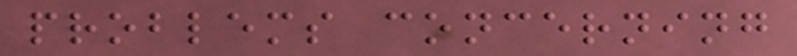problems concerning
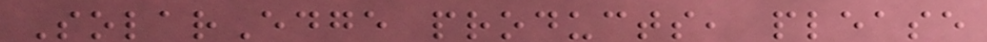SolarEdge products, please
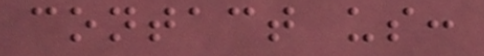contact us:
